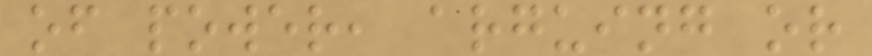of power, arguing or
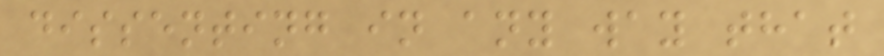dissenting in any way that
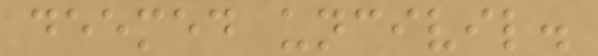deemed uncivil.
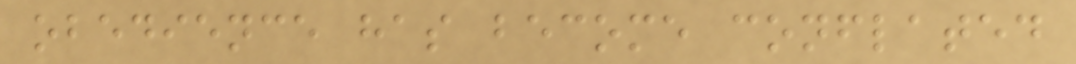obedience has become conflated
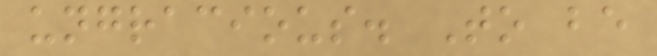ungracious. To be
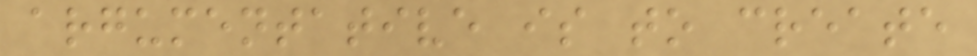argumentative is to create
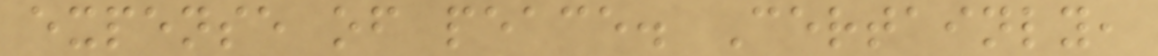expense of peace. Certainly,
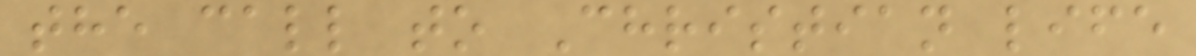the call to Christian life
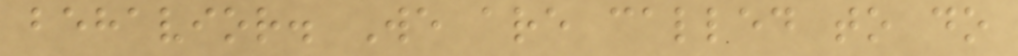behavior. We are called to do
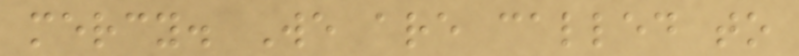mercy. We are called to
